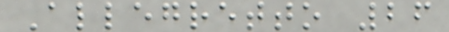Allegretto 26
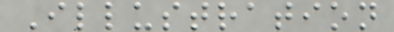Illustration
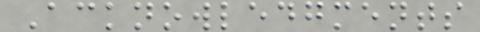Acknowledgments
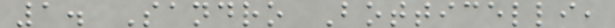1. Sandro Botticelli,
